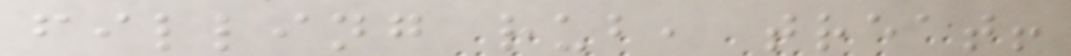filling rub, treat!
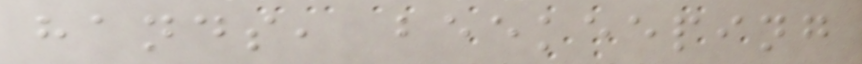hands, beekeeping
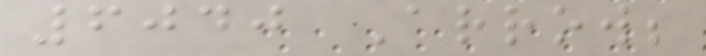6040 Arrow;
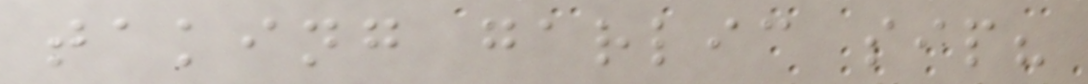taking garlic sip?
